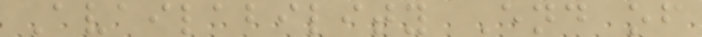Availability End of
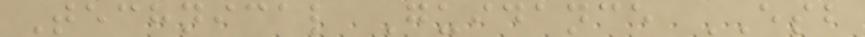Technical Guidance ESB
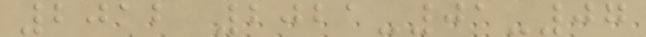2012 2021-01-07
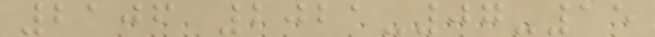2106 2021-07-15
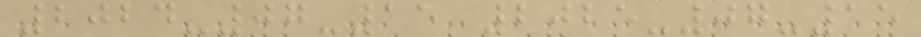2024-07-15 2025-07-15
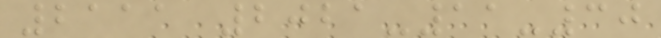2111 2021-11-30
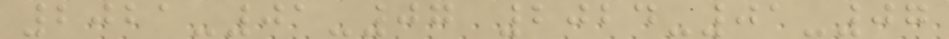2021-01-07 2024-01-07
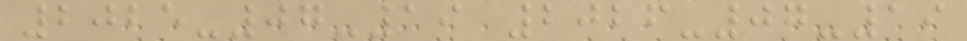2025-07-19 2026-07-19
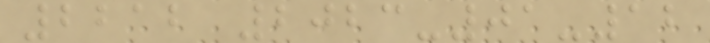2212 2023-01-12
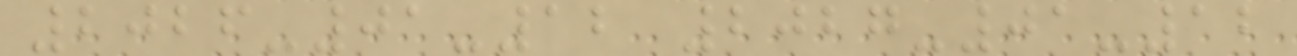2026-01-12 2027-01-12
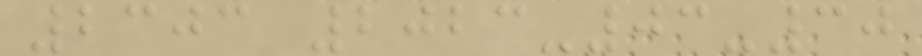2303 2023-03-30
